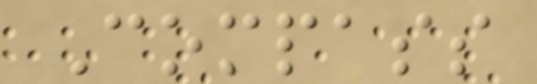Compass
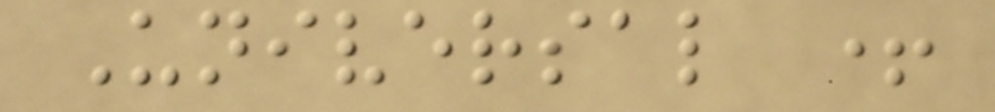Universal +
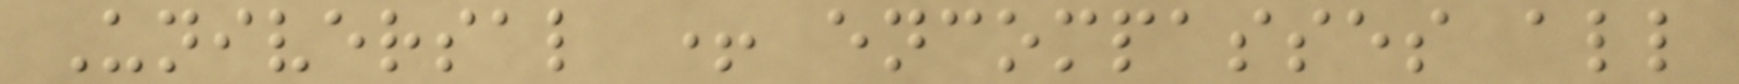Universal + encompasses all
